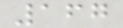167
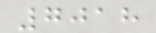7018
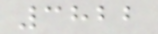3822
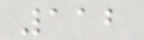112
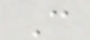C
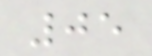05
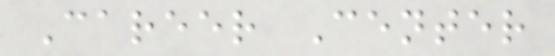Career Center
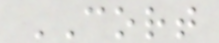CORT
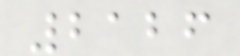2126
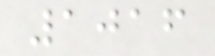1016
